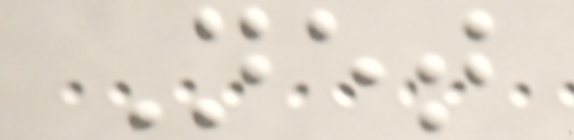Net
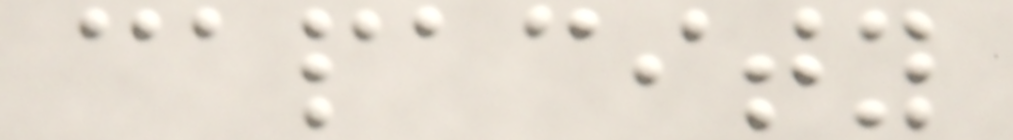capacity
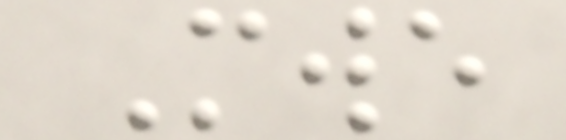Mwe
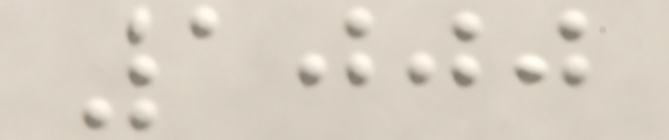1000
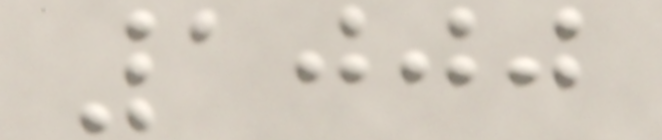1000
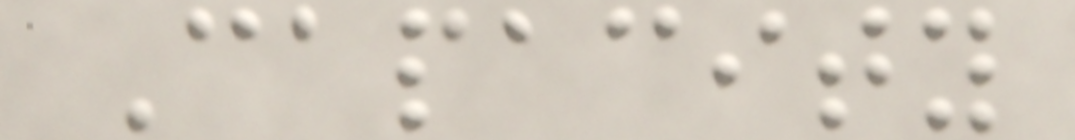Capacity
